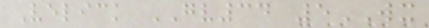Velick GV34 5WX
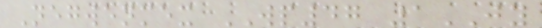Negwenmex WP47 1JY
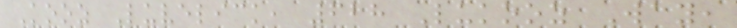Kooz Luvelick, 628 Lukooz Way,
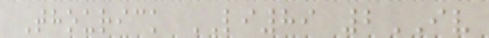Thourick LI89 2IV
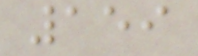159
